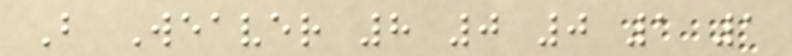B Weaver 8 0 0 1 1
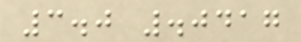3.0 .0417
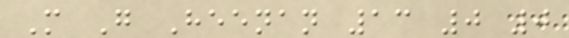M G Heenan 13 0 0
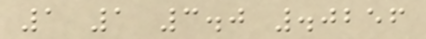1 1 3.0 .0256
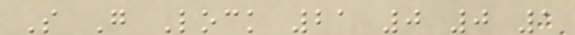S G Lock 21 0 0 1
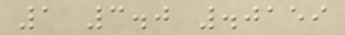1 3.0 .0159
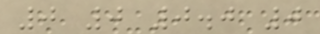0 0 0.0 0
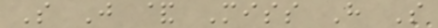S J & Miss H S
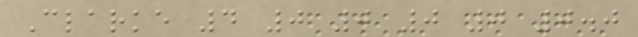Clarke 4 0 0 0 0 0.0
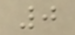0
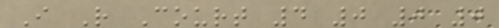I R Court 4 0 0 0
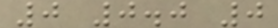0 0.0 0
